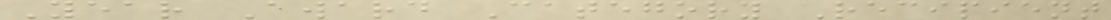Year Award Category Recipient
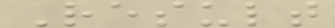Result
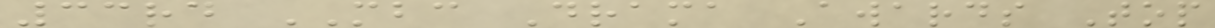33rd MBC Drama Awards Top
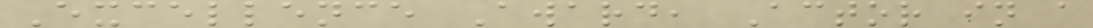Excellence Award, Actor in a
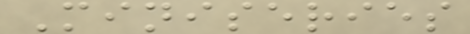Miniseries
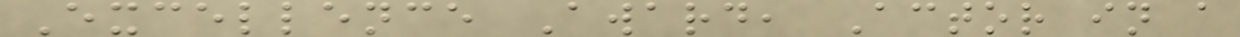Excellence Award, Actor in a
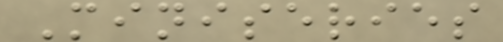Miniseries
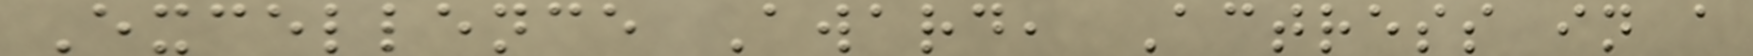Excellence Award, Actress in a
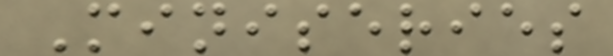Miniseries
